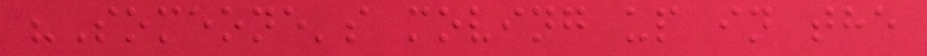"Someone's moving up in the
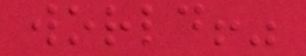world!"
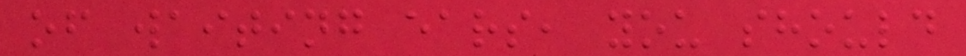of waiting ears, you should
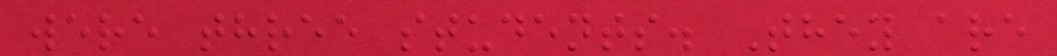were three students. They are
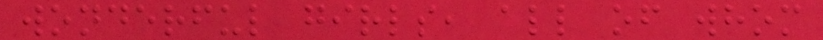wonderful girls, all of whom
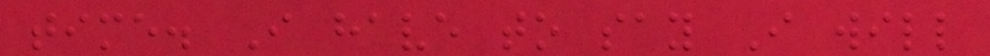time. I have to say I will
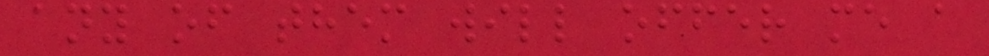any of them will offer me a
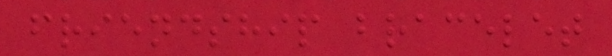friendship bracelet
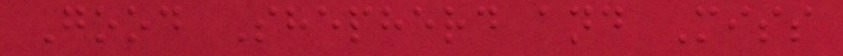Good Shepherd and Miss
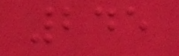245
